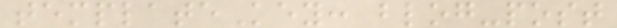templateKey: blog-post
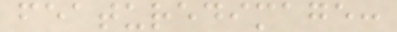featuredimage:
